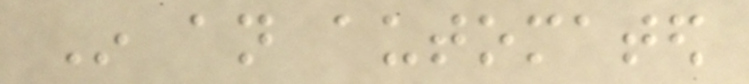In an automated
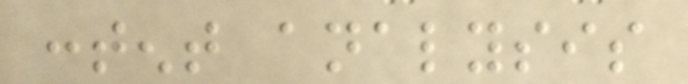content analysis
